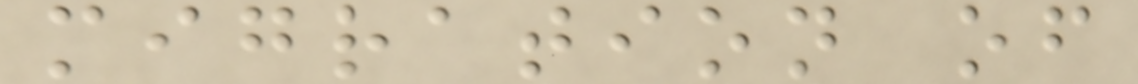migration of
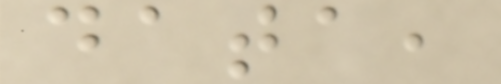data,
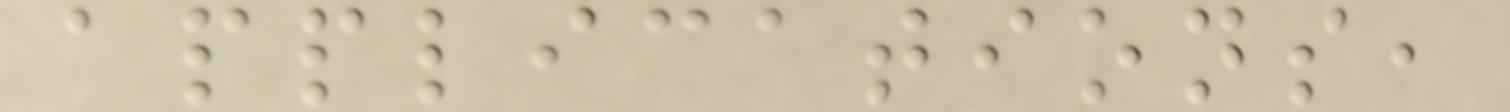applications,
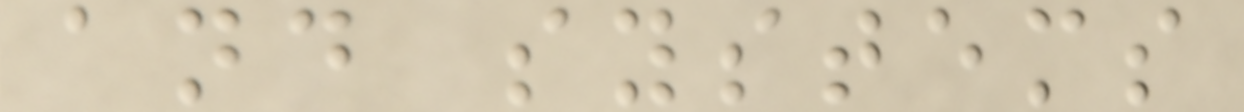and systems
